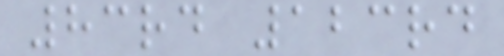83rd 123rd
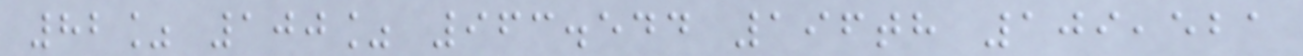82% 100% 963.544 196th 109,521
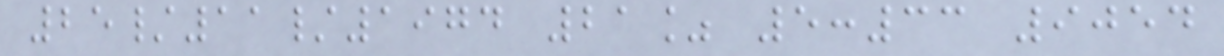25/11/1974 21% 5:33 9054
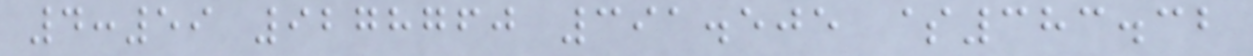4:59 9278760 391.505 $383.32
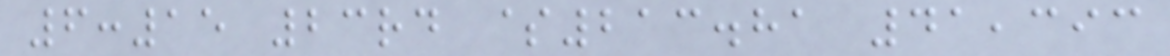6:15 23rd $213.81 41,393
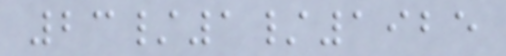23/1/1925
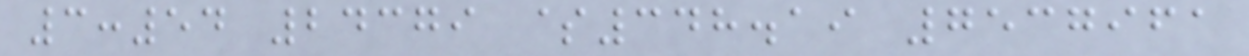3:54 24379 $348.19 7537961
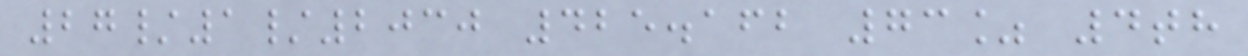27/1/2030 425.162 73% 4th
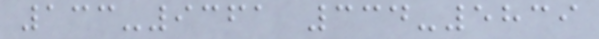133-9361 334-5839
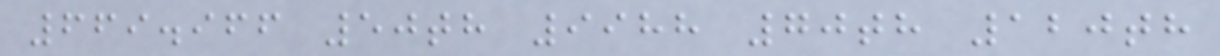669.966 50th 9988 70th 120th
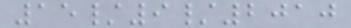15/9/2010
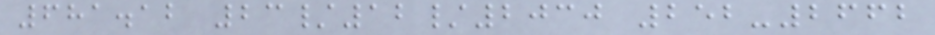681.12 23/12/2030 252-2662
